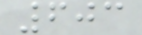603
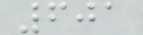601
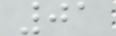01
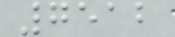7512
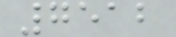7512
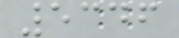5346
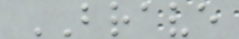BRAVE
